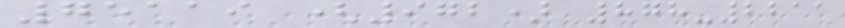75119 (972) 878-2211
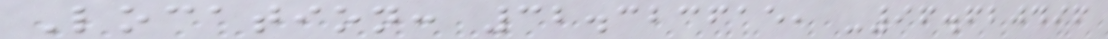Location: 32.323615, -96.620496
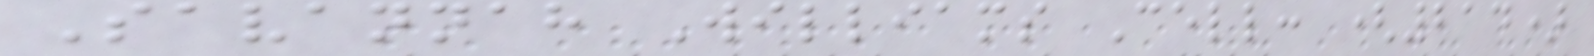Savannah Williams Cell: (214)
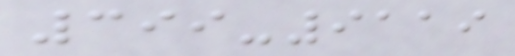399-9119
